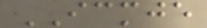ICMJE
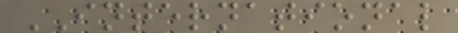INTERNATIONAL
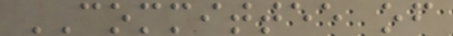COMMITTEE of
